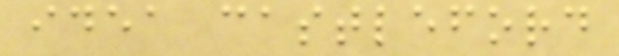idea castleford
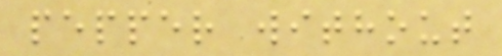pepper without
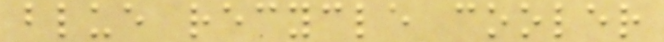blue recycle cooler
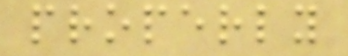properly
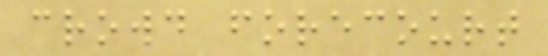crowd forecourt
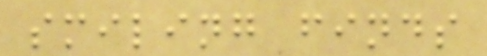smiling finds
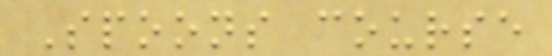Spoons course
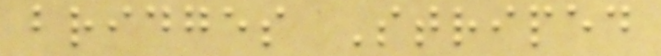bridges Striped
